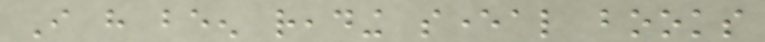I have been reading several books
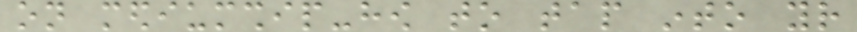on mediumship-how to tap into your
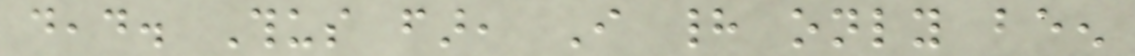dead. Thus far, I had only been
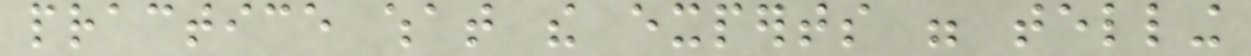practice what the experts were telling
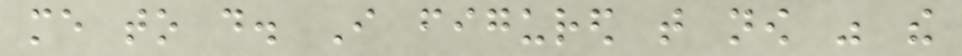me to do. I figured that now was the
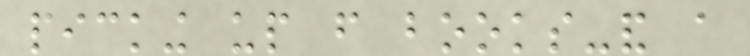picking up from books-and a
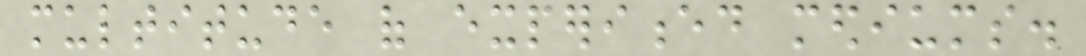multitude of experienced mediums.
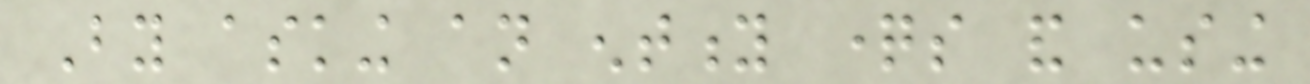By asking an entity questions and using
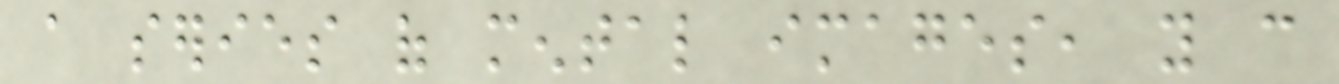a series of mental images, you can
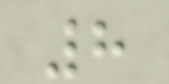8
